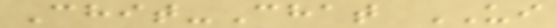Chit-Chat UI
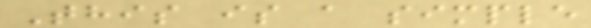This is a simple
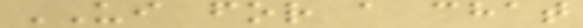UI for a chat
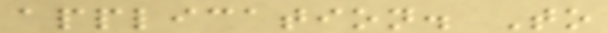application. To
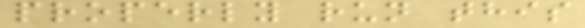properly run this
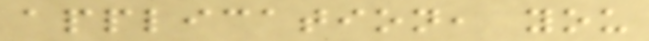application, you
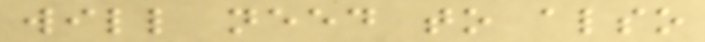will need to also
